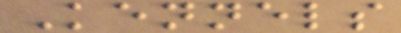Kennels
